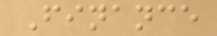Finance
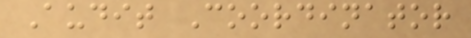Audit Coordinator
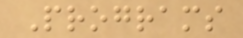Programs
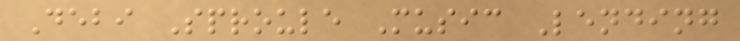Debi Sproule Music Lending
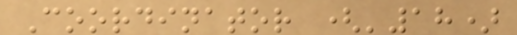Coordinator ('18)
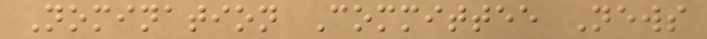Nomination Committee News
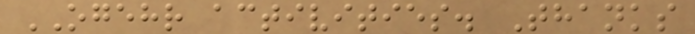OGEHR activities. Thanks
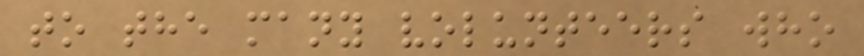to the many volunteers who
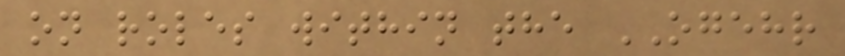on roles within the OGEHR
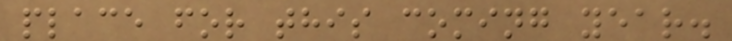place for this coming year.
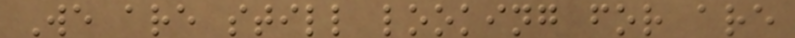We are still looking for are
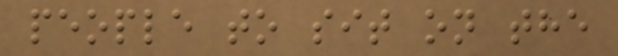people to sit on the
